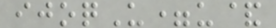ijoqU=u&
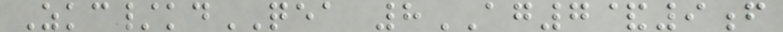Zkc/kdQEA 8AG7&9f
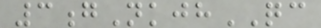3gNkjhQC
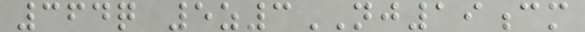364q 5z3NJ19cm
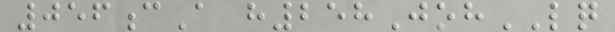056cA h258JohLQ
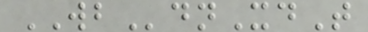WBdnXdT
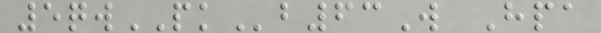5qwPKb63W Hpa
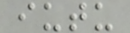iutu
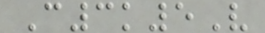C3k5V
